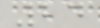24
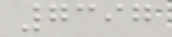7397
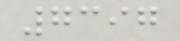7397
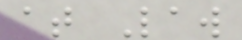at Law
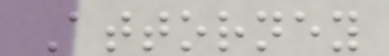Attorney
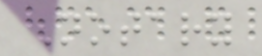Notary
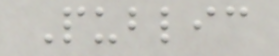Public
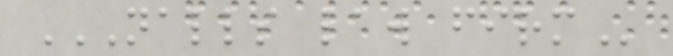NALLS LAW FIRM
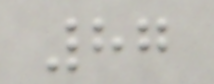87
